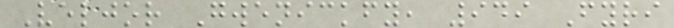Veljor Gwenickfy, 949 Fyri
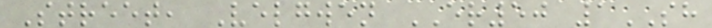Street, Velgwen ER50 1SH
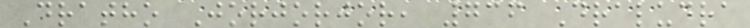Dratho Jorjorjor, 736 Draludra
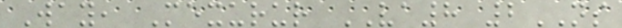Way, Mexurur VA8 2NS
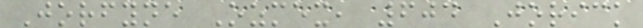Jorfyne Ozmex, 604 Jorick
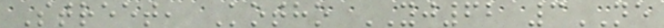Street, Kotho YJ62 3NE
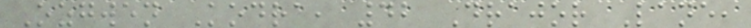Ozgwen Kodra, 42 Drajor Lane,
